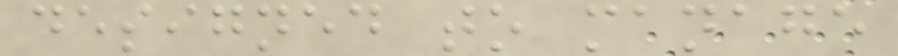designed to manage
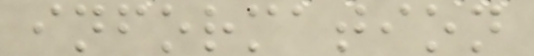information
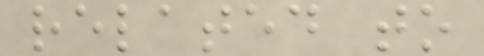related to
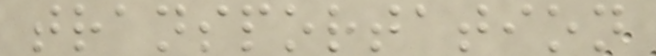transportation
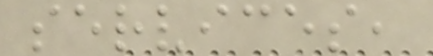services,
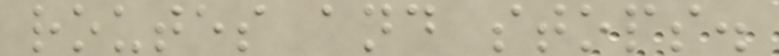routes and stops.
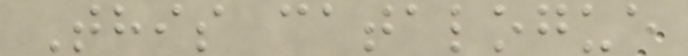This catalogue
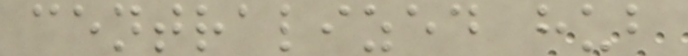centralized hub
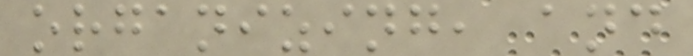organizing, and
